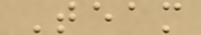Team
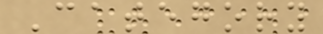Category
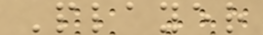Player
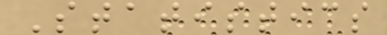Statistics
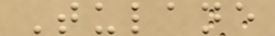Tulane
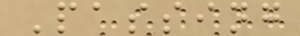Passing
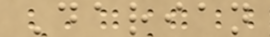Darian
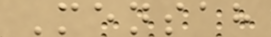Mensah
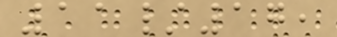11/17,
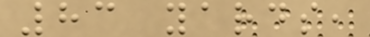83 yards,
